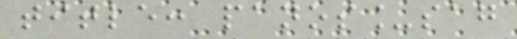title: panos_sag
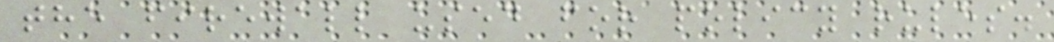the firewall used for policy rules.
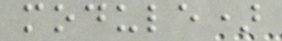module)
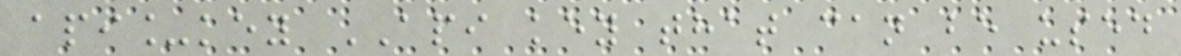api_key API key that can be used
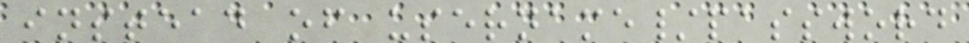instead of username/password
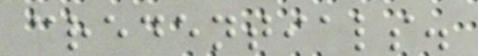credentials.
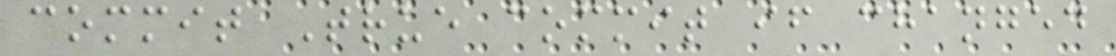commit True commit if changed
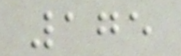175
